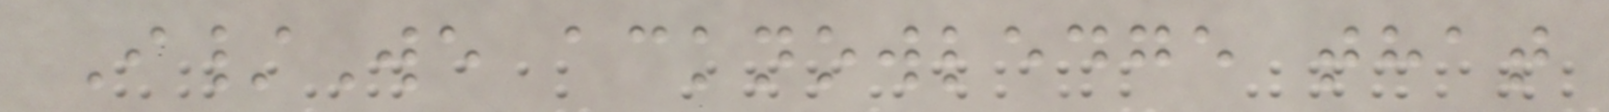I/We acknowledge that
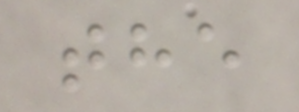the
